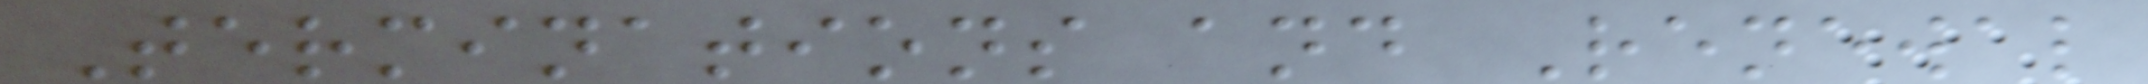Terminations and Renewal
